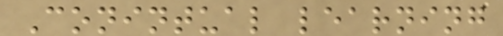Conintual learning
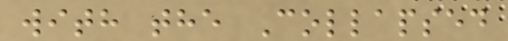with the Collapsed
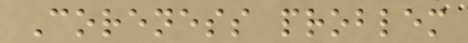Coreness problem
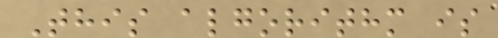This algorithm is
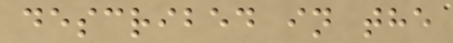described in the
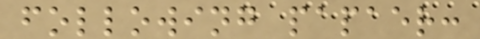following papaer:
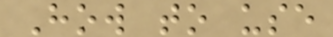How to use
